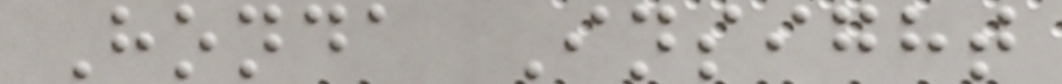Honda Insight
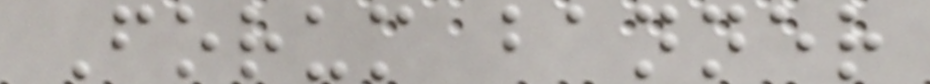Forum banner
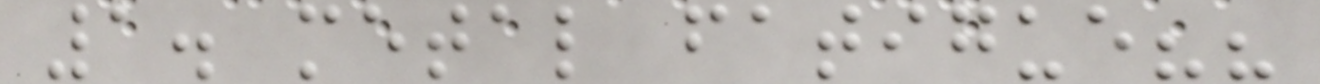1. metal fatigue??
